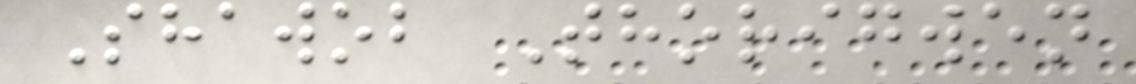Shawob Thorigwen
